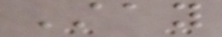Stay
